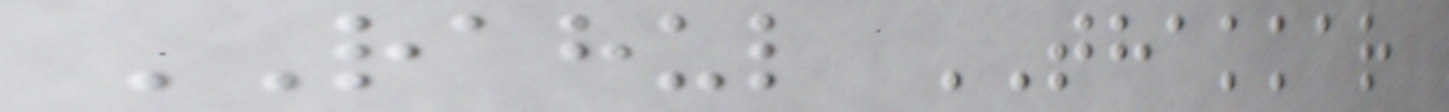RAHUL THAKKAR
